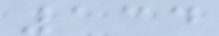134
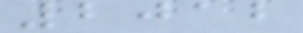2012
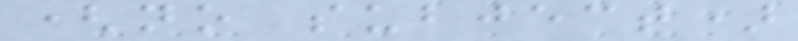(no subject)
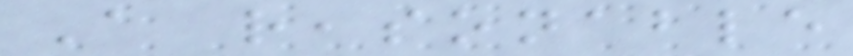A reasonable
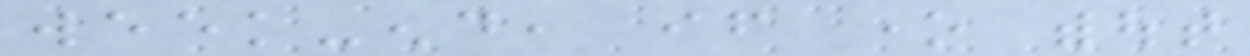week-end, if one without
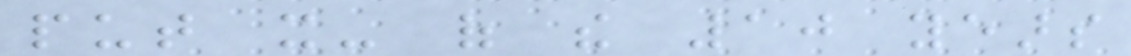put it- of the 10 years
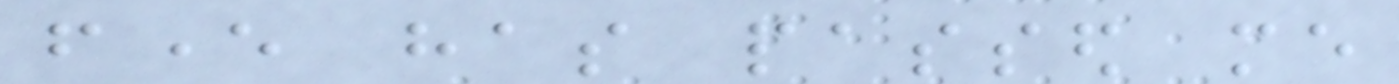fever has passed me
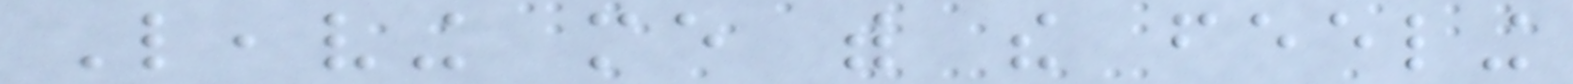Leaving me with the feeling
